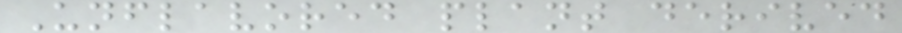Unflavored plant derived
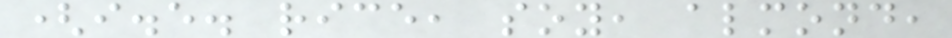(i.e. rice, soy, almond,
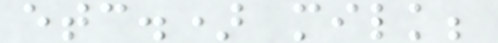etc.) milk;
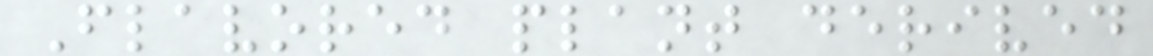Flavored plant derived
